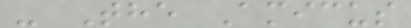- The Amicus
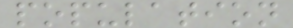population
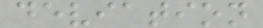deviation
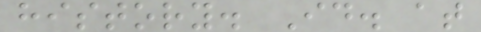history. Id. at
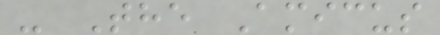- The Amicus
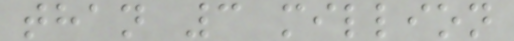than 3 million
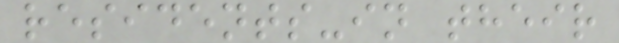residents-in their
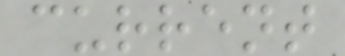current
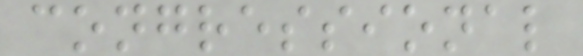congressional
